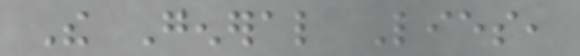The General Lies,
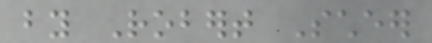by Robert Scheer
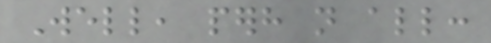Well, perhaps not all:
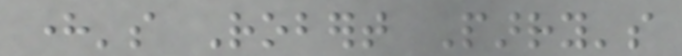here's Robert Parry's
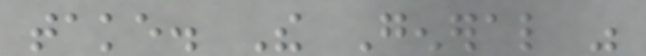take. The General was
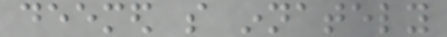deemed so innately
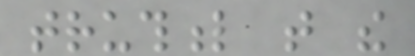truthful that the
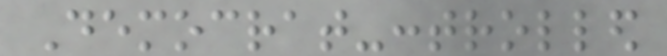Democrat-controlled
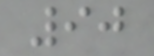90
